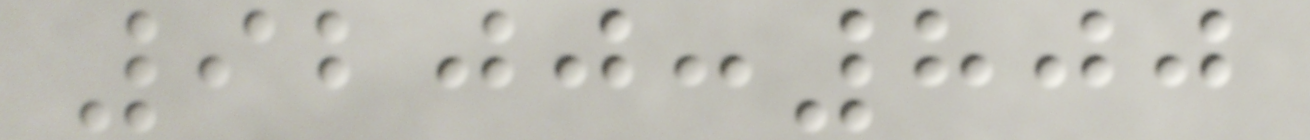9200:800
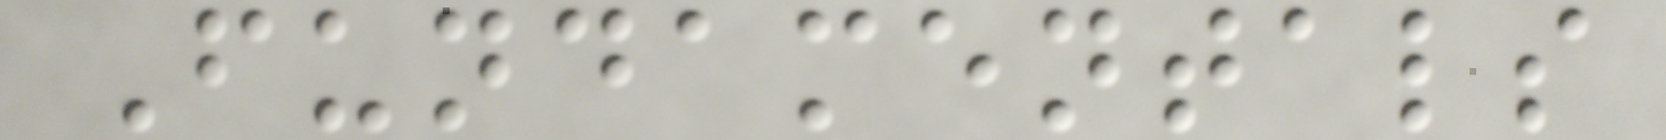Fundamentals
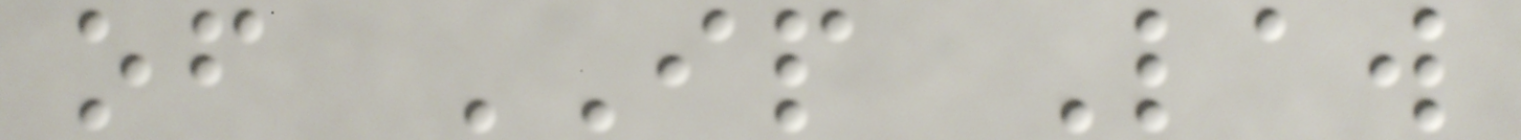of IP Law
